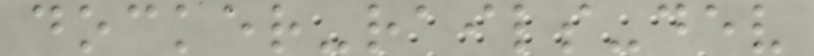docker-rails-dev
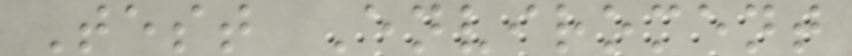Test Enviroment
